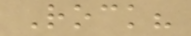Rock?
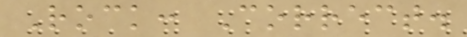Rock: Correct.
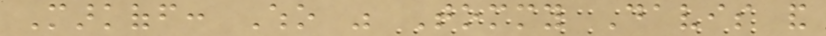Markoff: Who was Tommy Davis and
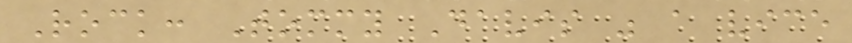Rock: Tommy Davis was a vice
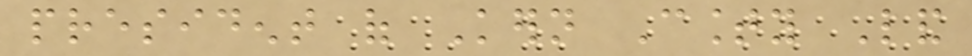president of Kern County Land
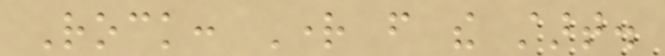Rock: Right from the start.
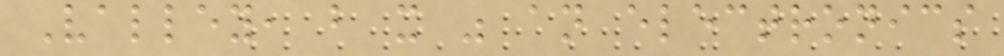Valley, but it was an electronics
